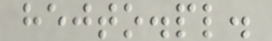hejto.pl.
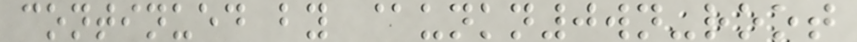continued by @unkn0wn-root
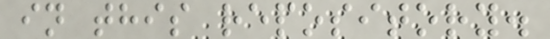in this repository.
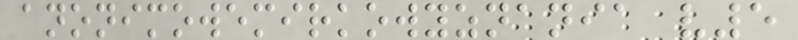anonimowemirkowyznania v5
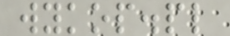wykop.pl
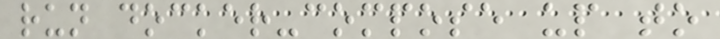run docker-compose up to
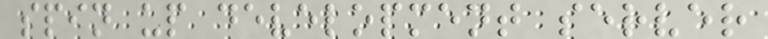spin up development server
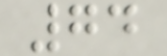74
